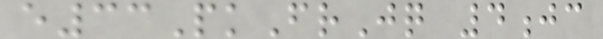e33PkFrJq 4jc
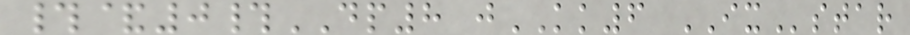#&0#DP8 jKK6 IXstar
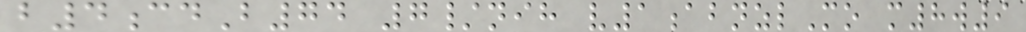b4cdB74 7/nih v1abnzlMo m8w9
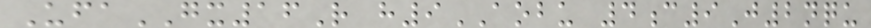UfaGX16R h9AOBU 4c9J2nqu
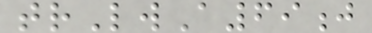trLwA69j
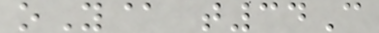oY@ t34C
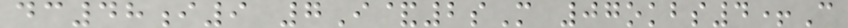dc48i9 7I&2sM 07okbs4+C
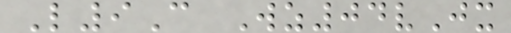L9C Wz04vJx
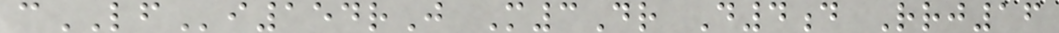cLFi154rJ M3Dr D4d Rrj16
